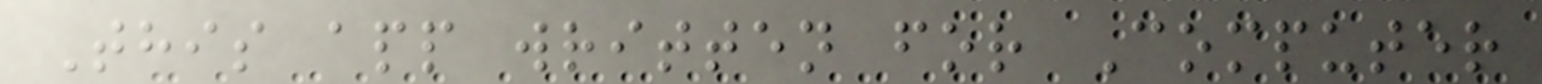This app written for Computer
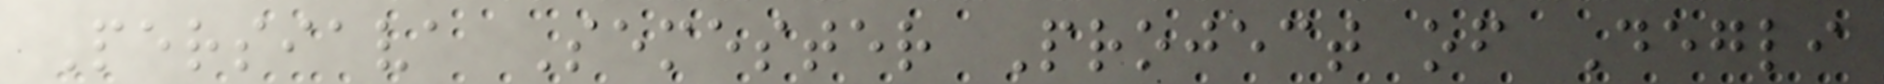Persiava Semester Project of Degli
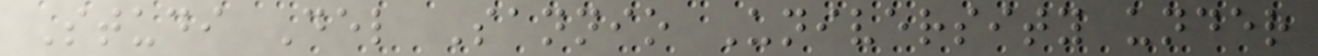Studi Del Sannio University under
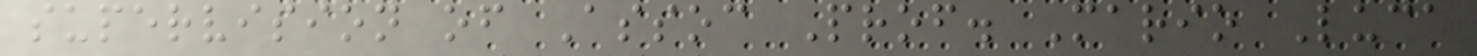supervision of Assoc Prof. Mario Luca
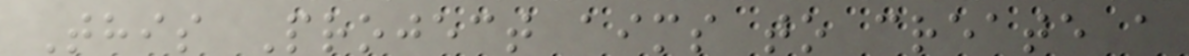This Project aims to create a
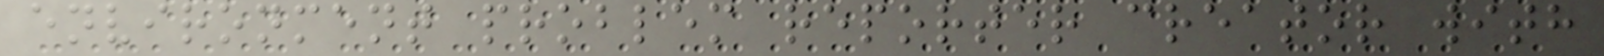environment problem reporter creator with
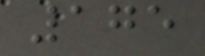175
